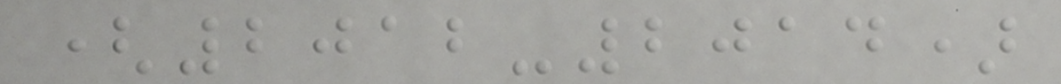(2012-2014)
